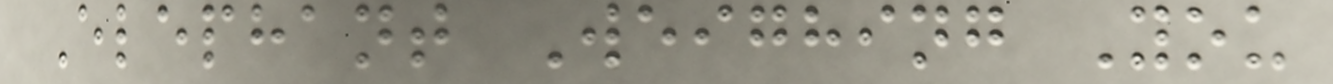Elephant Weighing You
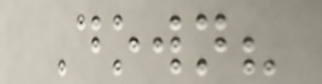Down?
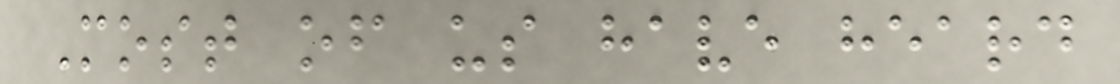Most of us have heard
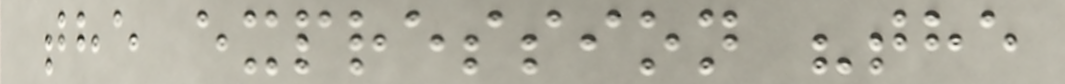the expression "the
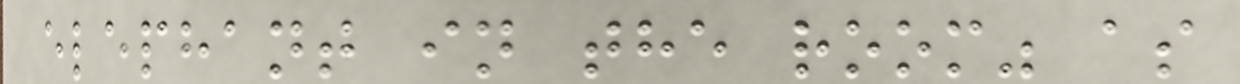elephant in the room" as
